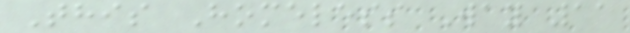This Homeless Way 11
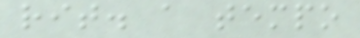rit. a tempo
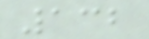132
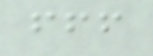fff
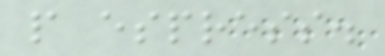p espress.
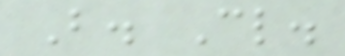B. Cl.
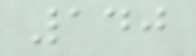140
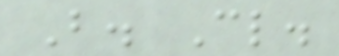B. Cl.
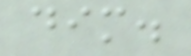dim.
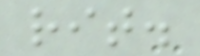rit.
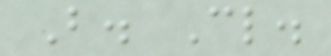B. Cl.
